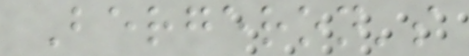Bergeron's
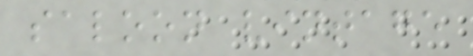saloon vintage
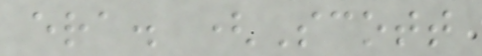era. (Scott
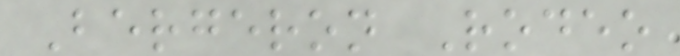Bergeron Rodeo
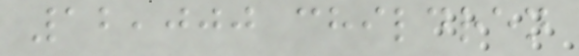12,000 children
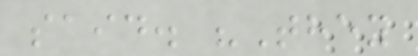said. "They
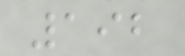192
